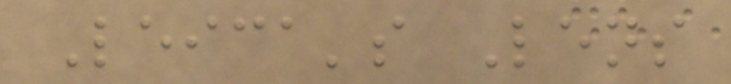Leica's Lens
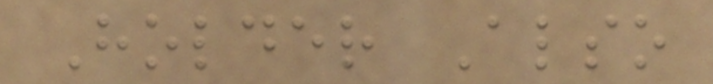Holder Also
